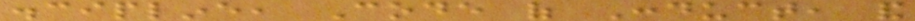discipline, Code of Conduct, and
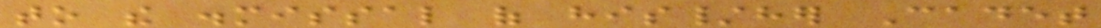to the dismissal of his/her Cadet
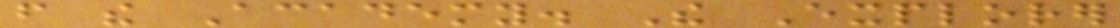from the Academy. The Explorer
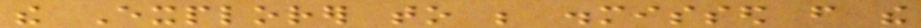the Explorer to be dismissed from the
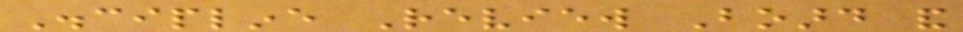Discipline Review Board and
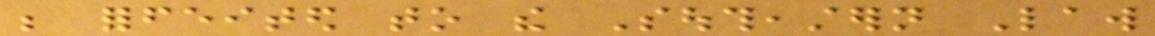be forfeited to the Southeastern Law
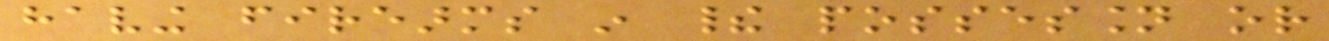having firearms in their possession or
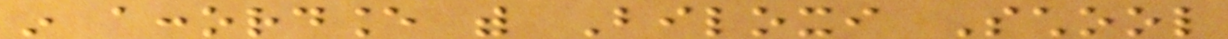in accordance with Biloxi School
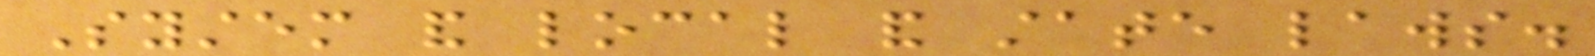System and local and state laws.
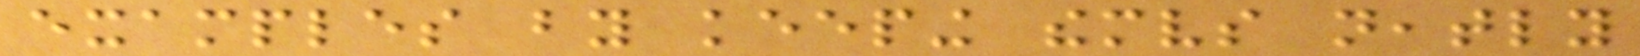examples by keeping themselves neatly
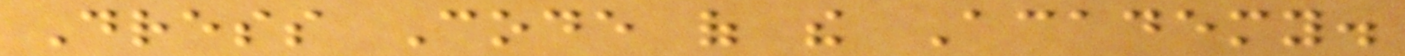Dress Code of the Academy.
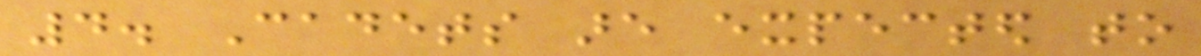4. Cadets are expected to
